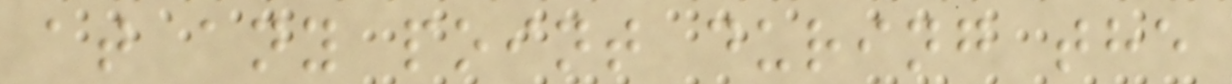at any point during the
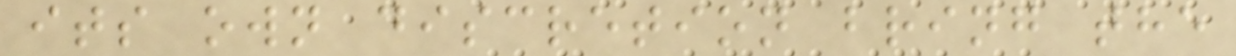its own discretion bring the
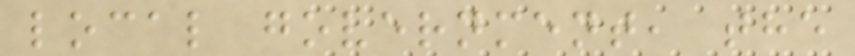local government, the
